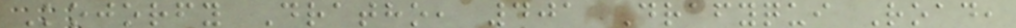Kojorfy Dratho, 401 Drafyqui Road,
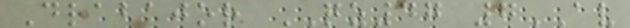Drabajor QZ47 7AV
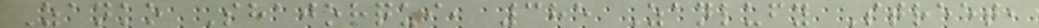Zanko Shajorqui, 385 Zanlufy Street,
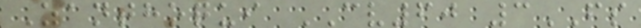Zanthoqui CV60 3FS
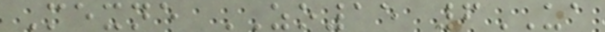Mexne ZO15 6UA
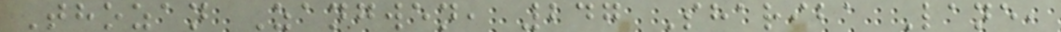Thozan Zangwen, 247 Shariba Lane,
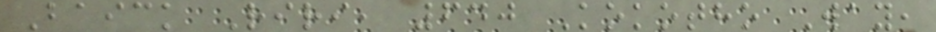Baick Riri, 640 Kokotho Way,
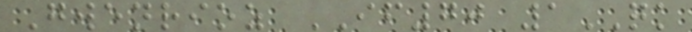Gwenrioz IF70 1QK
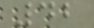42
